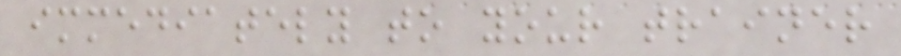immediately to your trainer
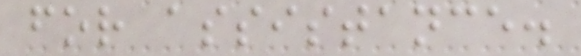for assistance.
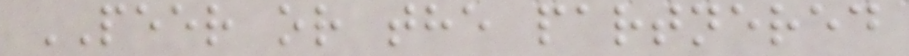PEER or the partnered
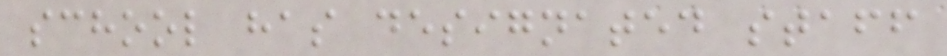school has designated staff
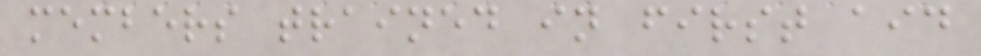members trained in first aid
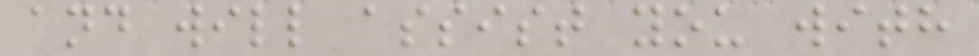and will assist you with
